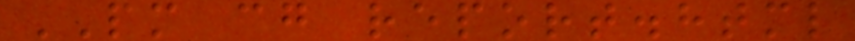PM cg report.html
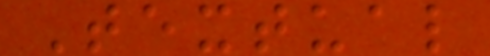Textual
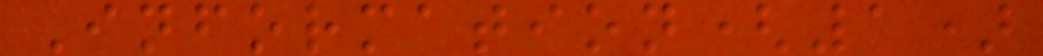Information(1)
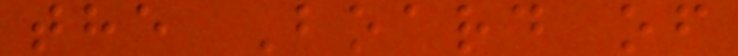the Board of
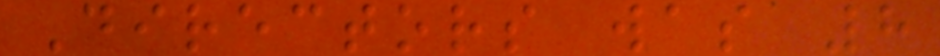Directors was 8
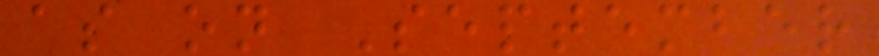as on September
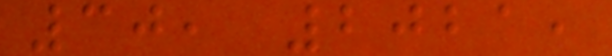30, 2021,
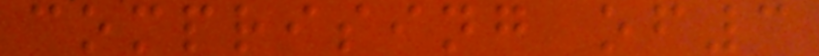comprising of3
